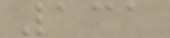131
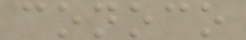conoco
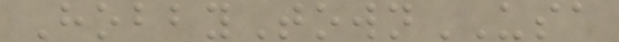HobbyTownUSA
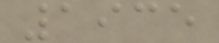1935
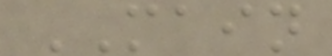MAIN
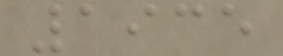1935
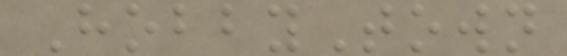HobbyTown
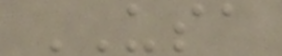USA
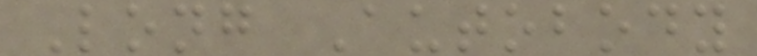Long Autobody
